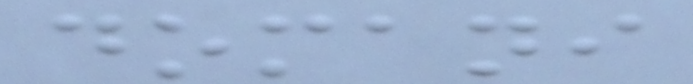domani
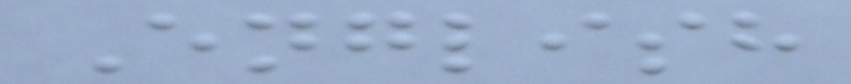English
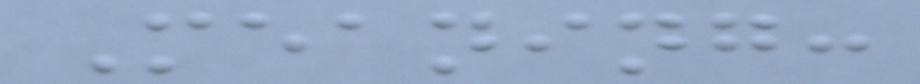Meaning:
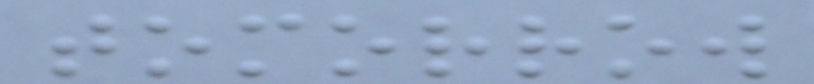tomorrow
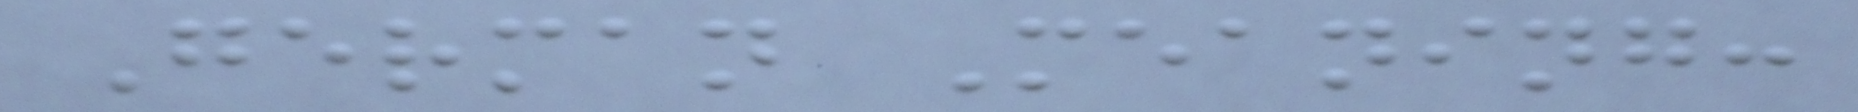German Meaning:
